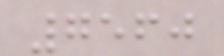7560
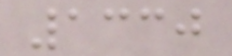1330
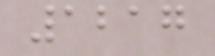1217
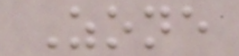Zone
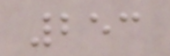253
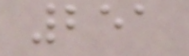251
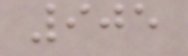905
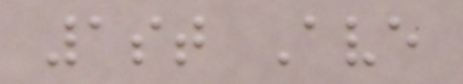1st Ave
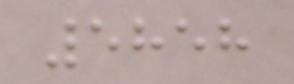5858
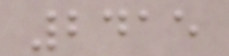2415
